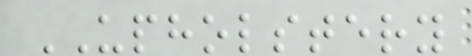UPHOLSTERY
